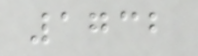1732
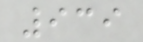939
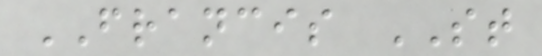FRANCIS ST
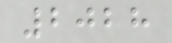2028
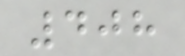408
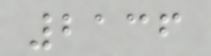2136
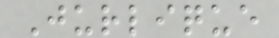Jurlique
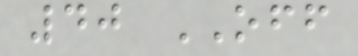40 OFF
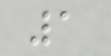1
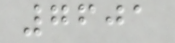7601
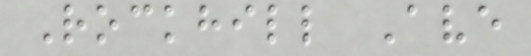Rockhill Ave
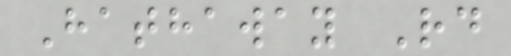Hathaway Rd
